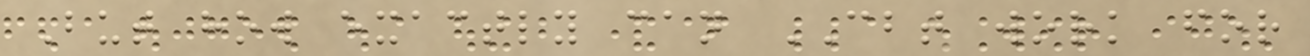But how exactly can CBT work for
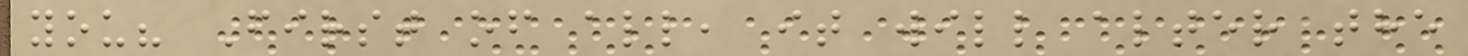you? First of all, it will alter the
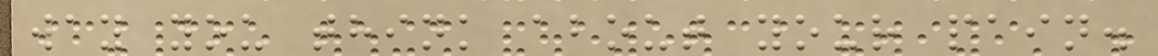way you think about your pain.
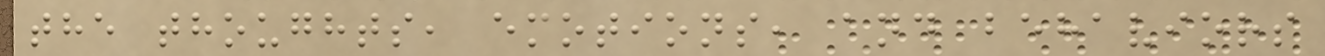the thoughts, emotions, and behaviors
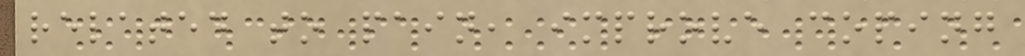related to pain, improve coping
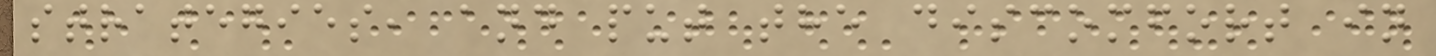strategies, and put the discomfort in
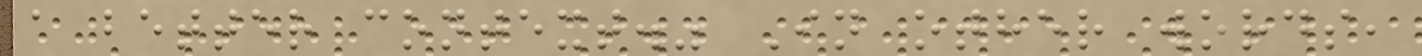a better context." In other words,
